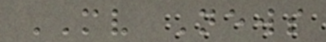MV News
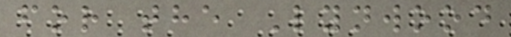for the Lynwood
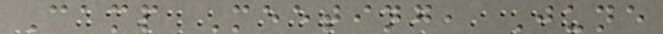Camp Meeting, June
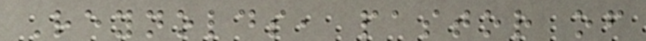Reynolds, pastor of
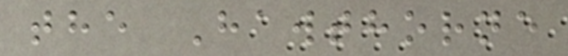the Hawthorne
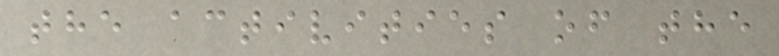the activities of the
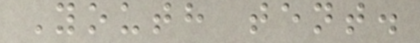Youth tent.
